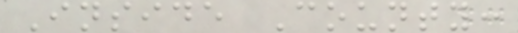Inside County:
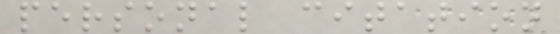personal citation
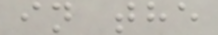in the
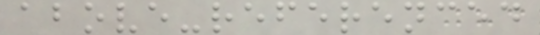above-referenced
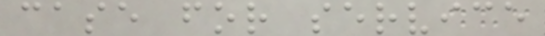case for service
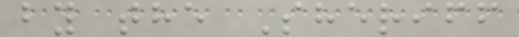by the Sheriff
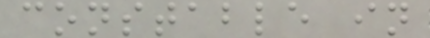constable in
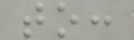to:
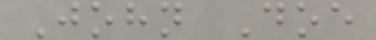John Doe
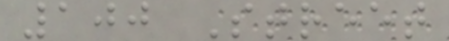100 Street
